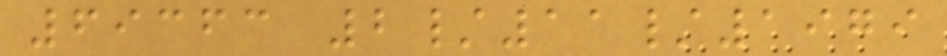69363 2/11/1979
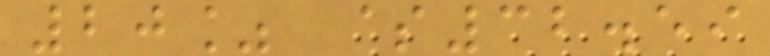20% $32.59
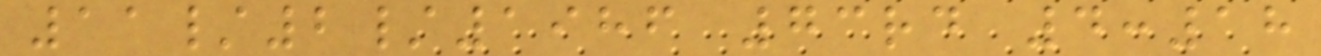11/2/1986 73rd 4:18
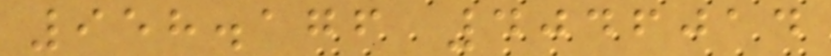958.176 4046014
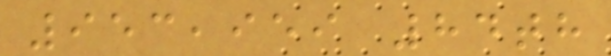953,959 84th
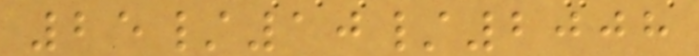25/10/2008
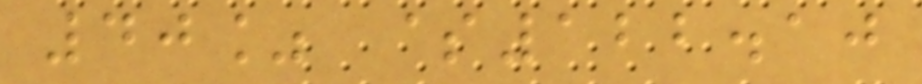40% $122.10
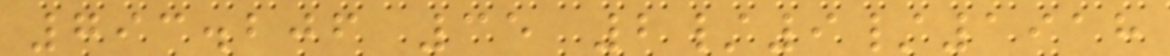793.206 35 2/9/1918
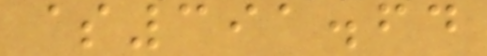$391.64
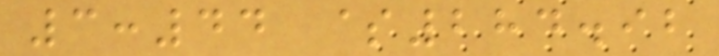3:44 $284.92
